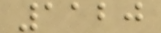1120
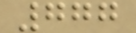777
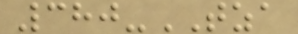380-TZA
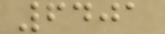6401
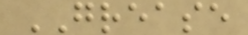GREASE
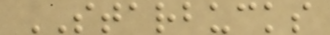STARBUCKS
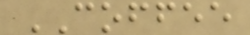COFFEE
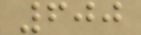600
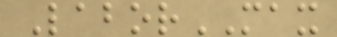LaborMAX
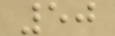50
